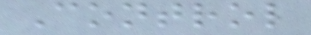Control
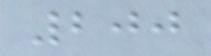200
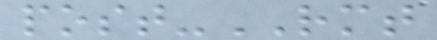post-RMT
